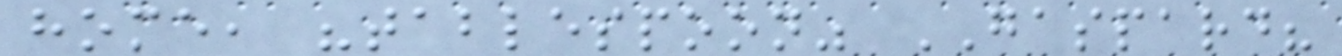home, "tablespoon" GASPARD?
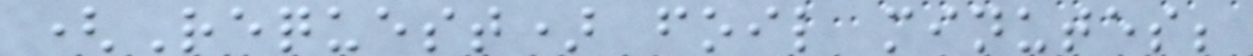(Request) foil minutes;
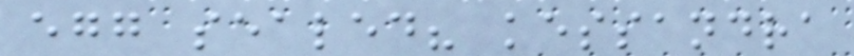egg sealed? kessandra
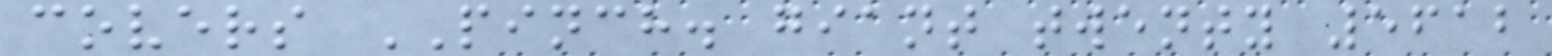covers PINCH. giant twenty 5612
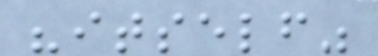"itself"
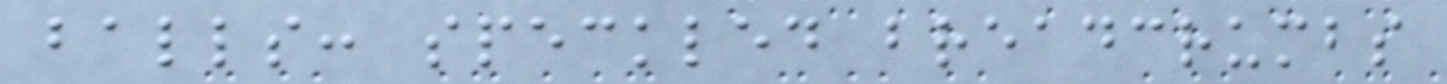balls: speckled breadcrumbs
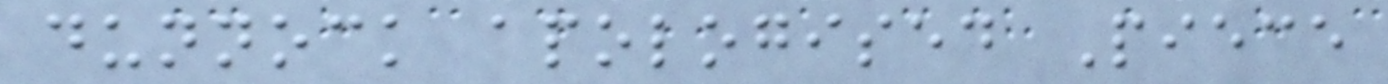dunnock apologised Piece
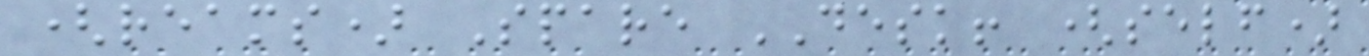(reams) Spare DESK! (self)
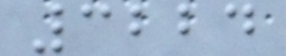3224
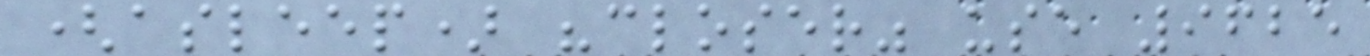(asleep) "closer" use 9625
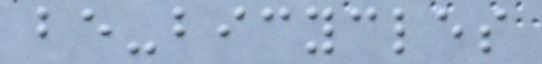be-bicycles
